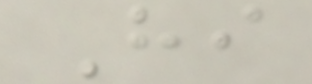Hi
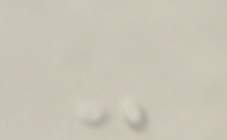-
